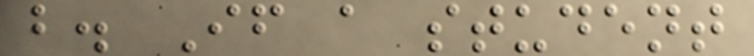b. If a student
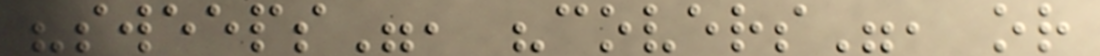"sweeps", "covers", or
